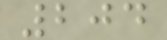204
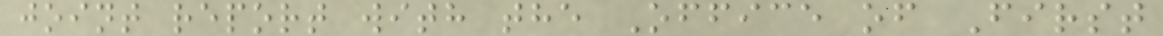joint report with the Office of First
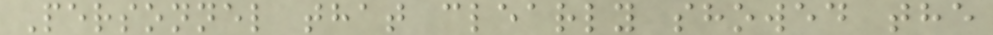Personnel that clearly showed the
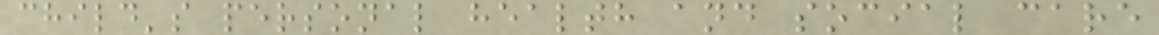child's personal health and social care
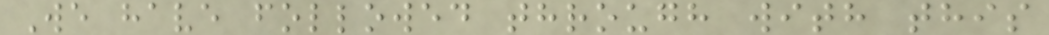We have followed through with this
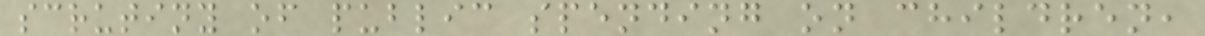scrutiny of public spending on children,
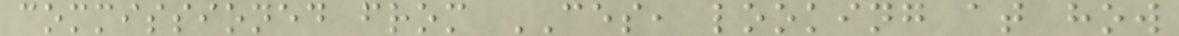commissioned from CES, looking at how
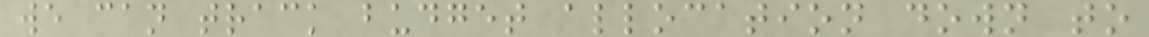we can track budget allocation down to
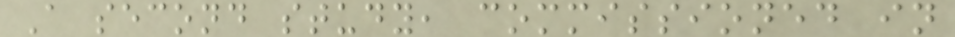A second study, commissioned in
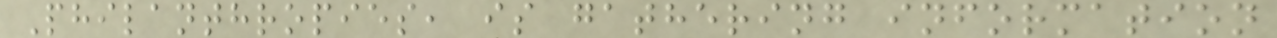Philanthropies, is gathering information
